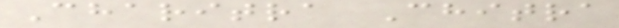Charitra Chitra
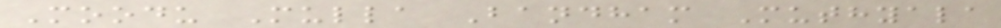Moodu Mulla Bandham Muthyala
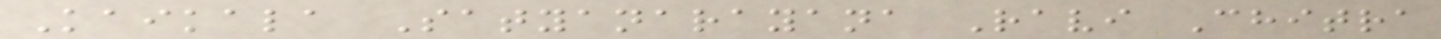Kaikala Satyanarayana Ravi Chitra
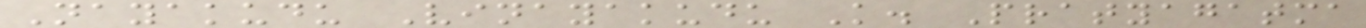Nayakudu Vinayakudu K. Pratyagatma
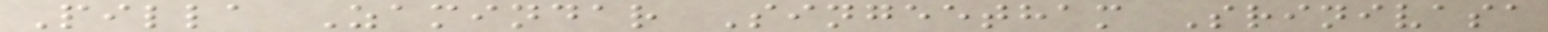Pilla Zamindar Singeetham Srinivasa
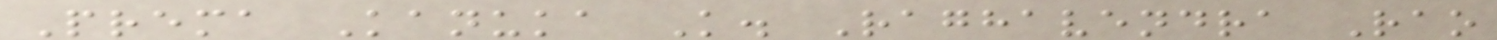Prema Kanuka K. Raghavendra Rao
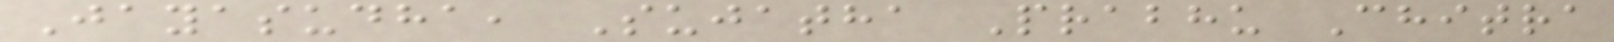Jayasudha, Sujatha Prabhu Chitra
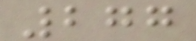277
